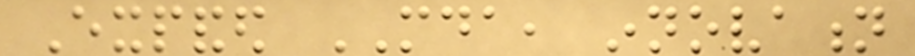Expanded MDA, innovation
